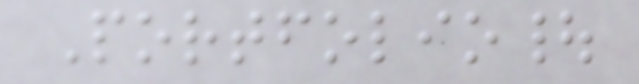Portfolio|
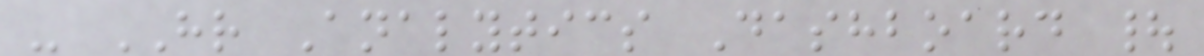- HR Analytics Dashboard |
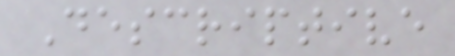Descriptive
